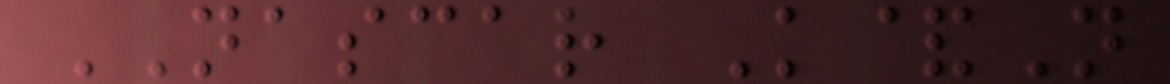NASCAR K&N
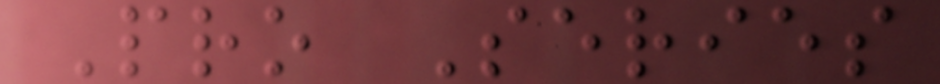Pro Series
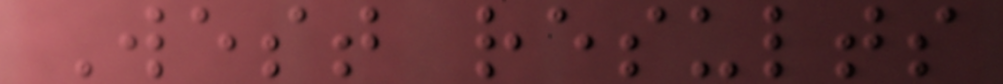West results
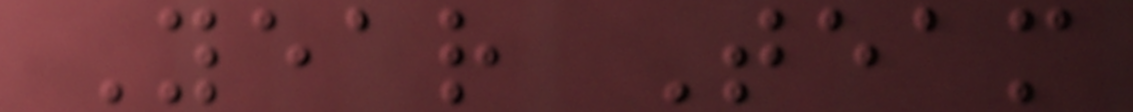Year Team
